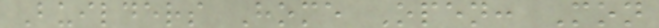Builders Home Open: Mon
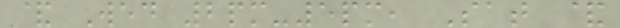& Wed 2pm-5pm, Sat &
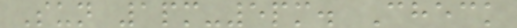Sun 1pm-5pm. Check
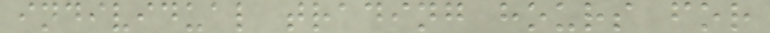individual trading hours for
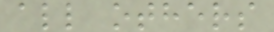all others
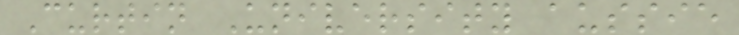Curtin University aussie
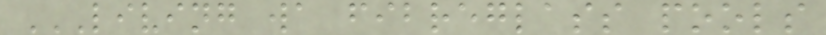LIVING WA FIBREGLASS POOLS
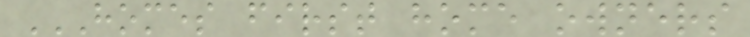HOMES FIRST HOME OWNERS
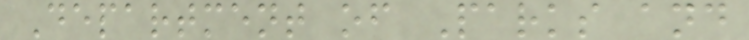Department of Parks and
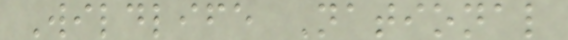Wildlife National
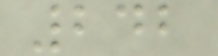242
